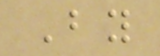By
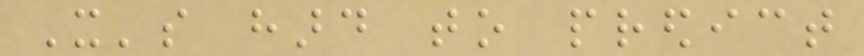It's hard to predict
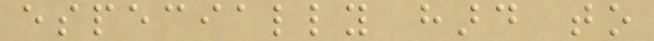especially hard to
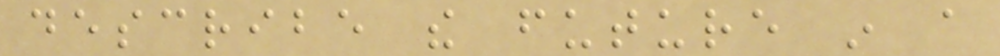describe the future in a
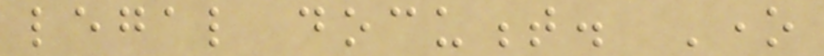legal document. One
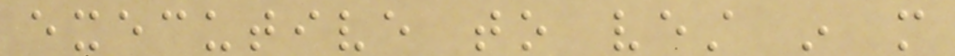executive to vest in more
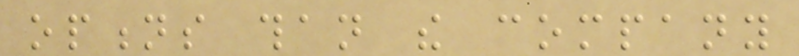options than the company
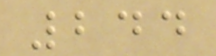244
